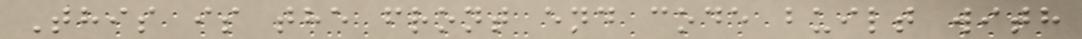This is the front end code built with
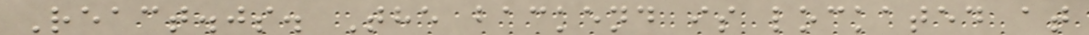React.js. The backend is lockated at
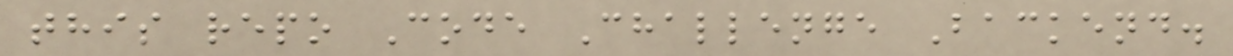this repo Code Challenge Backend.
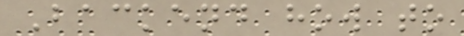Backend how to
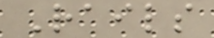Rails
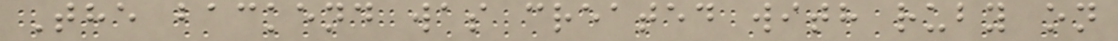The backend was created with ruby on
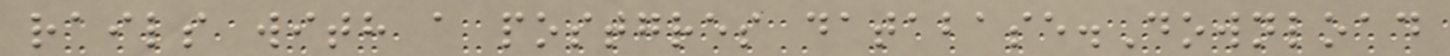rails with a postgres database.Download
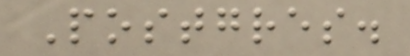Postgres.
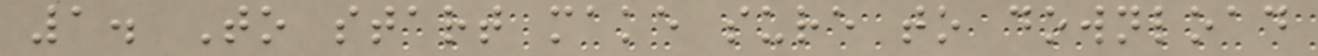1. To start make sure to download
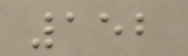152
